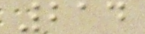214
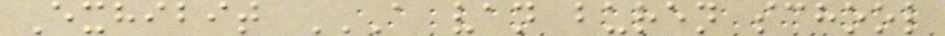Exhibit A VAN BUREN SCHOOL
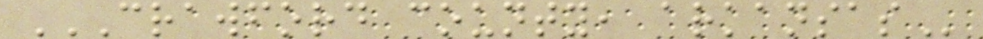CRAWFORD COUNTY, ARKANSAS
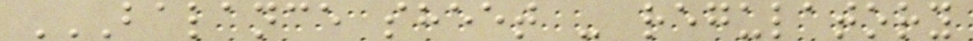BALANCE SHEET - REGULATORY
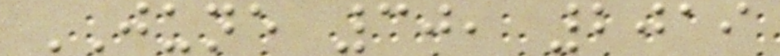JUNE 30, 2019
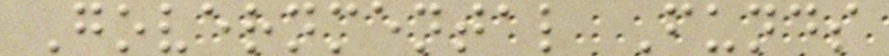Governmental Funds
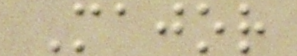Major
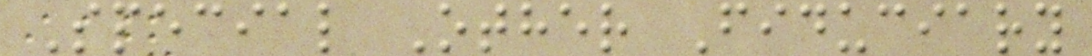Special Other Fiduciary
